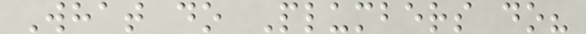What do Plumbers do?
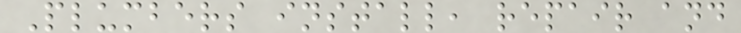Plumbers install, repair and
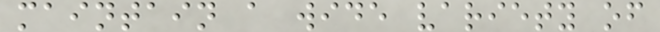maintain a wide variety of
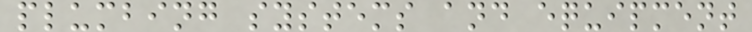plumbing systems and equipment
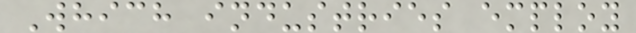Which industries employ
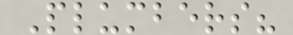Plumbers?
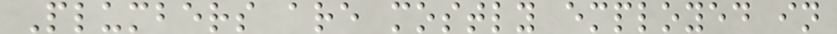Plumbers are mostly employed in
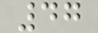47
